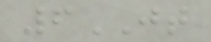6JT
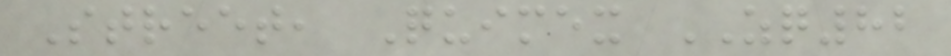Street, Quimex ZQ82
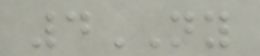4NY
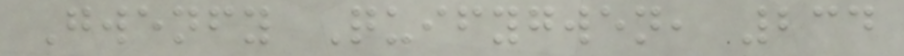Gwenfy Quifygwen, 234
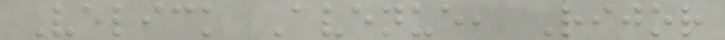Velick Avenue, Rijor
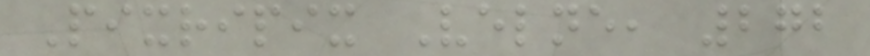Pixripix Velne, 272
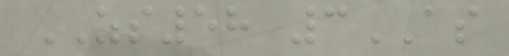ZS58 3AS
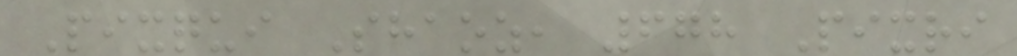Pixqui Shaoz, 678 Pixri
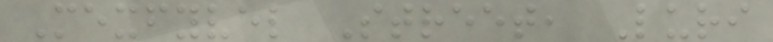Mexfyvel Street, Luri
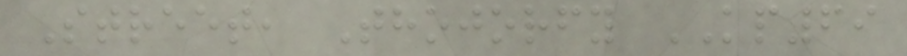Street, Thojorfy KP69
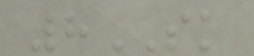8SK
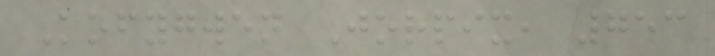Kofygwen Jorpix, 753
